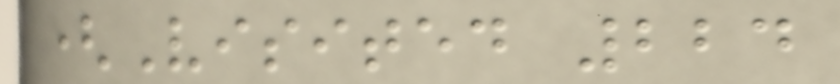(Visited 224
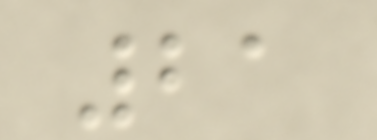21
